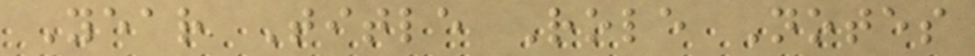Year Title Role Notes
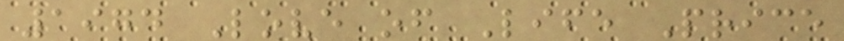1974 Love of Life Price
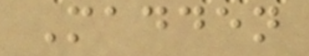Madden
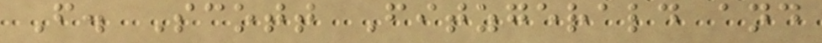F. Scott Fitzgerald and
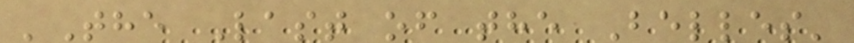'The Last of the Belles'
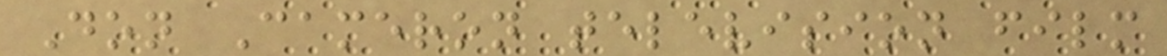Don Cameron television film
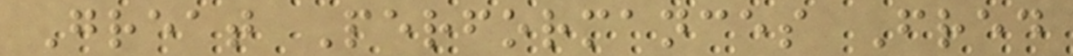Great Performances Fred
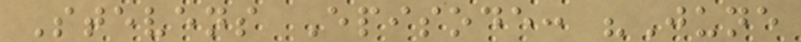Stevens Episode: "June
